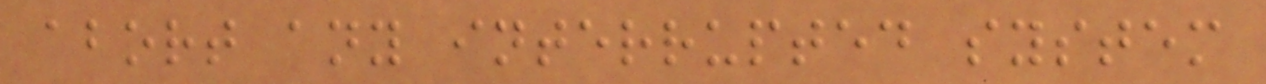abort any interrupted system
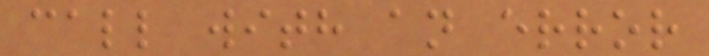call with an error
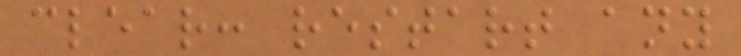clear: restart any
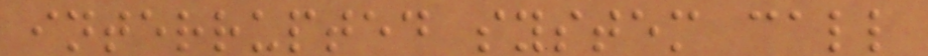interrupted system call
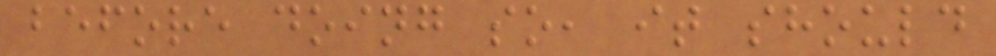before doing so, it should
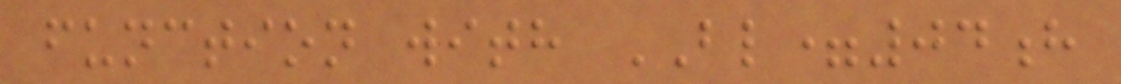function with BL=04h
